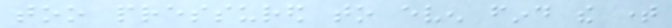too pressured to even find the time
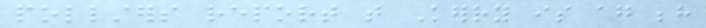pollsters report that Kerry is again behind
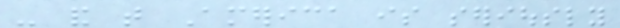- and that America is seriously
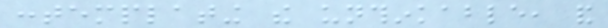contemplating the unthinkable, and
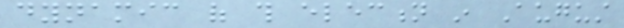dynamic of this election in August
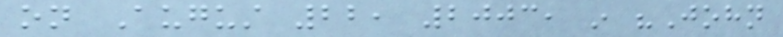on August 22, 2003, in "John
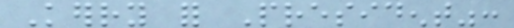Kerry for President":
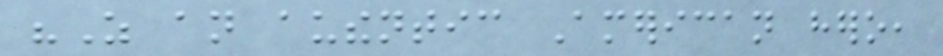"As an authentic American hero,
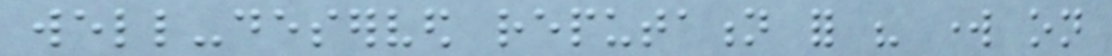well-deserved reputation for his work on
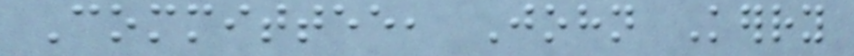Committee, John Kerry
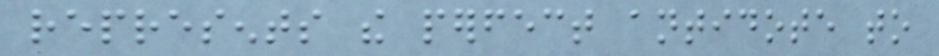represents the perfect antidote to
